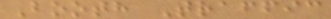Booth Traffic
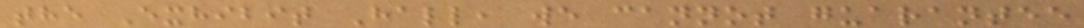the Exhibit Hall, we cannot guarantee
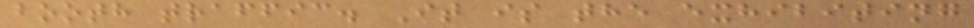booth traffic. It is the exhibiting
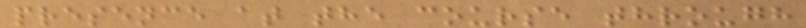presence at the course through
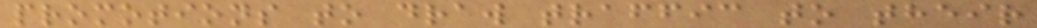promotions to draw traffic to their
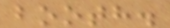booth.
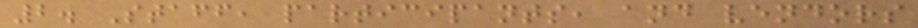2. Staff, participants, and vendors
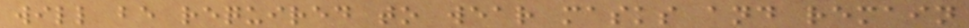will be required to wear masks and remain
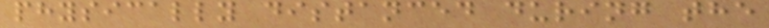physically distanced during the
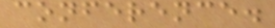conference.
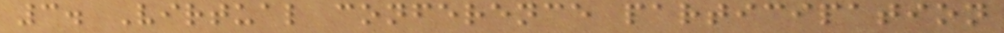3. Virtual conference participation
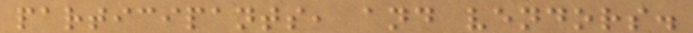participants, and vendors.
